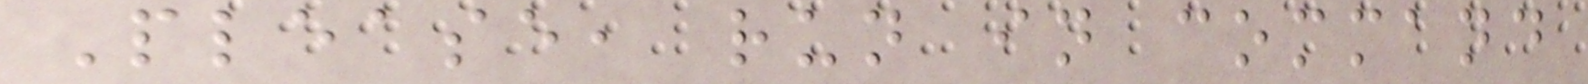Please, run in command
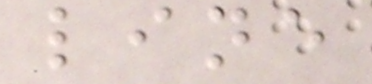line
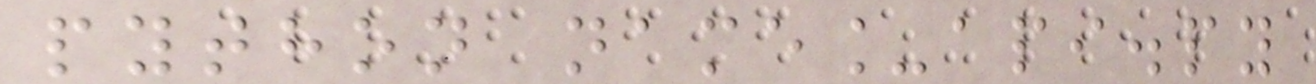python name_api.py
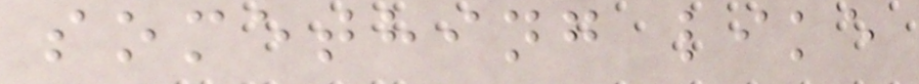something like
